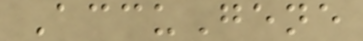AccuGene
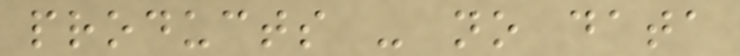products - no data
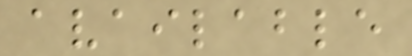available
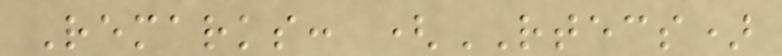Remarks: (RTECS)
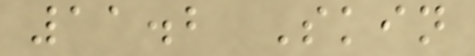11.2 Skin
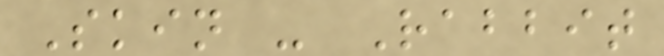Skin - Rabbit
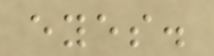eyes.
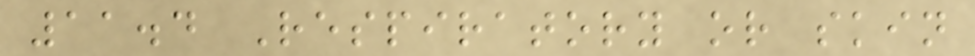11.4 Respiratory or skin
